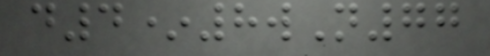d4*8wN77
